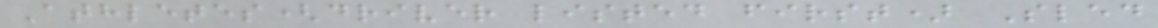Athletes(driver listed first) Sled
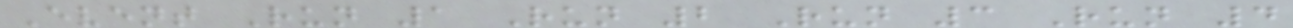Event Run 1 Run 2 Run 3 Run 4
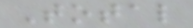Total
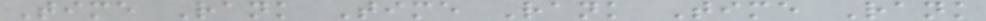Time Rank Time Rank Time Rank
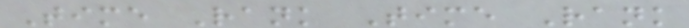Time Rank Time Rank
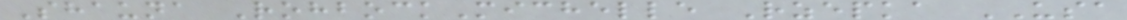Shauna RohbockMichelle Rzepka USA
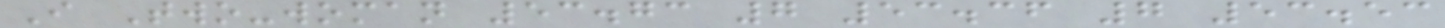I Two-woman 53.73 7 53.36 7 53.53
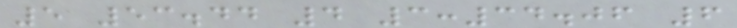5 53.44 4 3:34.06 6
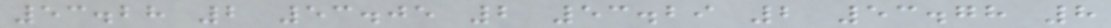53.28 2 53.05 2 53.29 2 53.78 8
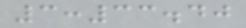3:33.40
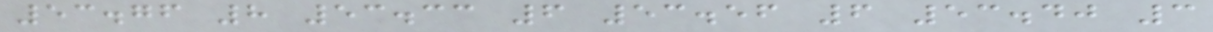53.76 8 53.33 6 53.56 6 53.40 3
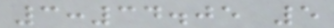3:34.05 5
